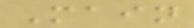Main
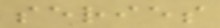series
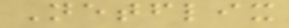Netflix
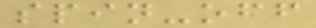spin-off
